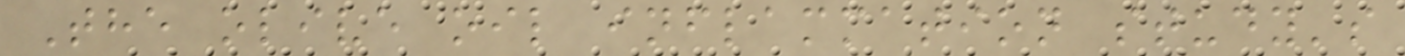The olive oil inflammation study's
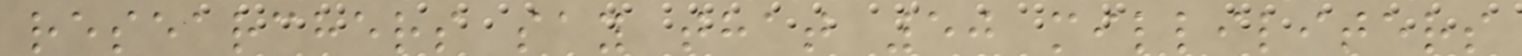researchers say that 50 milliliters
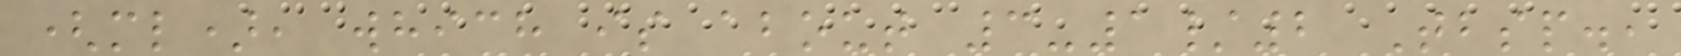(ml), which is about 3-1/2 Tbsp.,
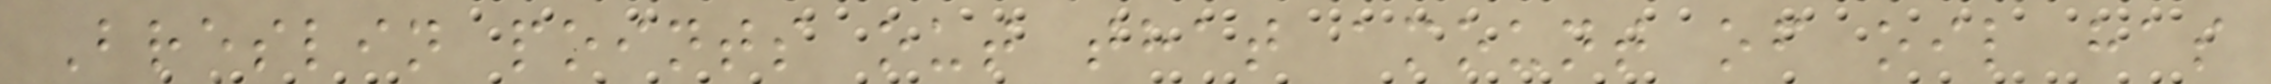Breslin points out that amount of oil has
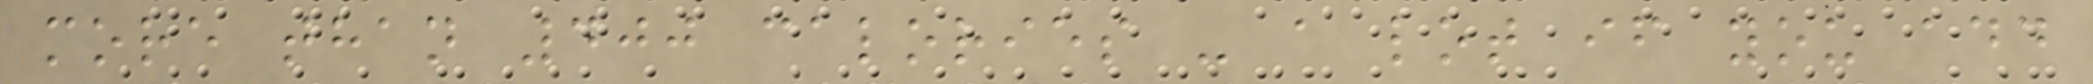more than 400 calories - a lot if you add
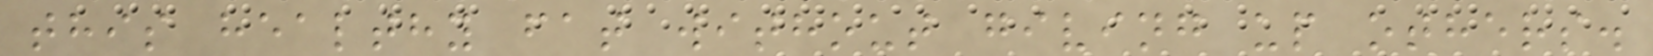this healthy fat without giving up others.
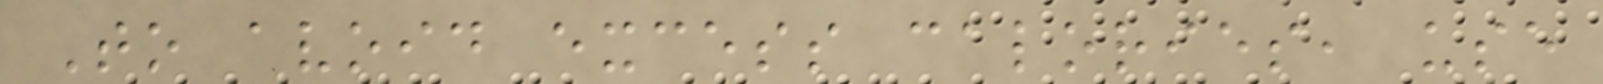To avoid excess calories, use
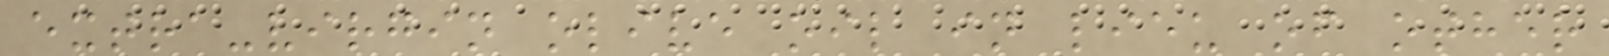extra-virgin olive oil in lieu of other
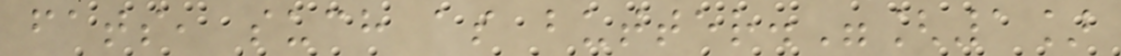fats, such as butter."[1]
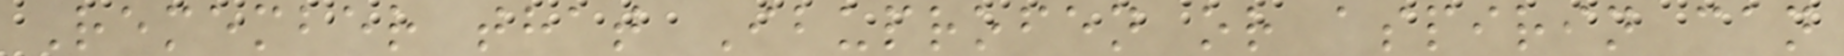Remember that Ibuprofen or aspirin can
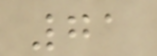71
